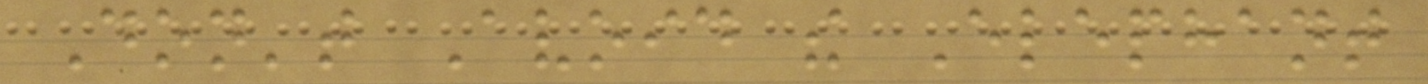Don't Avoid the Elephant
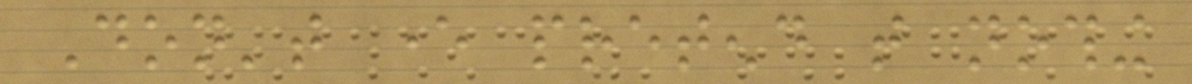Don't ever pretend that nothing
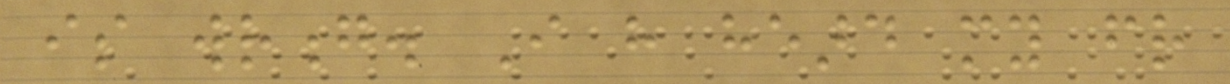is wrong. I have heard my friend
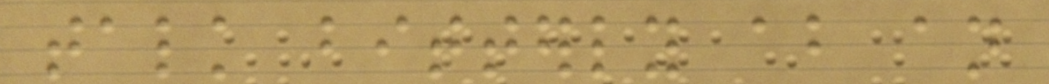talk bitterly about an
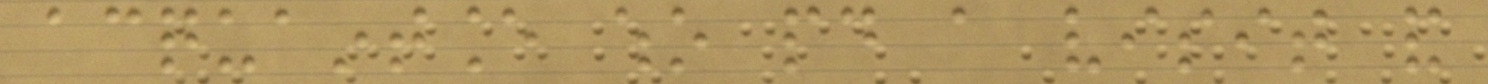acquaintance who paid a visit and
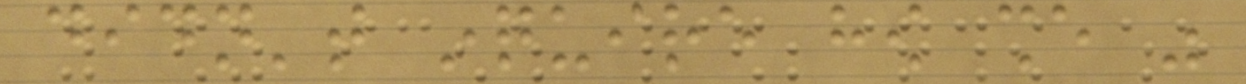didn't inquire how she was
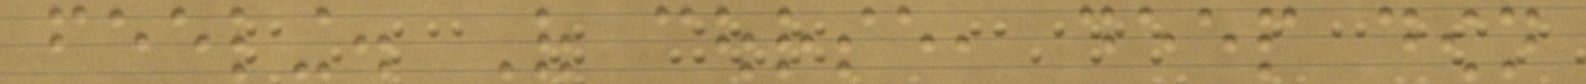feeling. Of course, deep down
